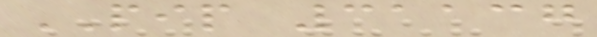PIP 31137
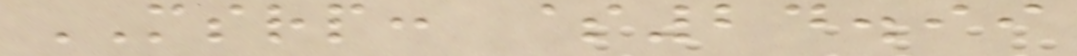MSRP: $24.99
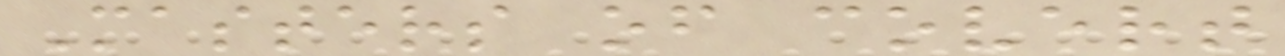Masters of covert
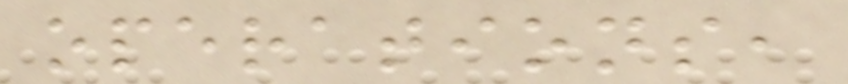operations,
